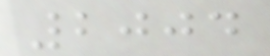2004
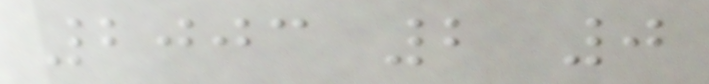2003 2 0
